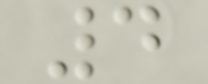4
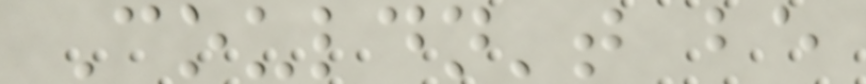Couldn't be
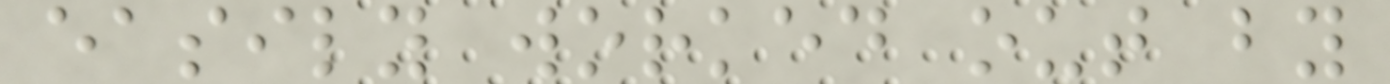easily worked out by
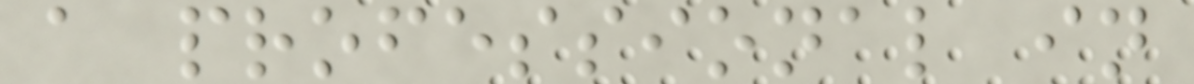a professional in
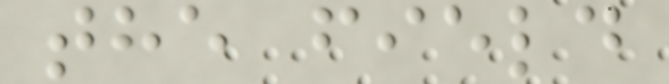the field
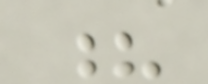?
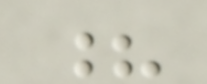?
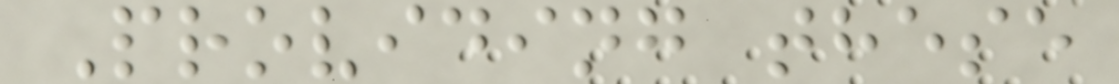Providing these
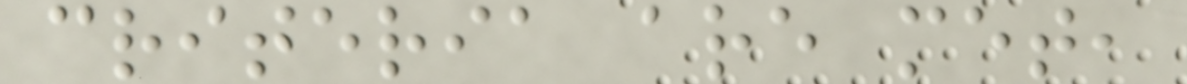criteria are met,
